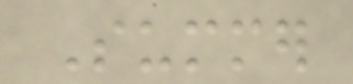Summer
